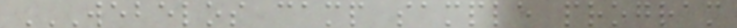WEBELOS CAMP SAMPLE PROGRAM
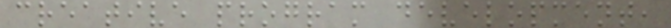creative program development,
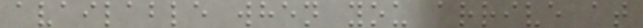available when you arrive at
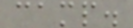camp.
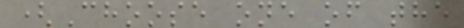(Choose one of the
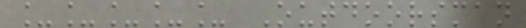_____ Outdoorsman
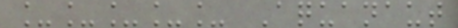_____ Aquanaut
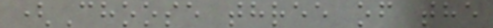(Choose three of the
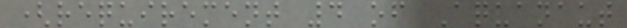(requirement 4 of Aquanaut
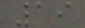19
